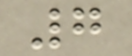7
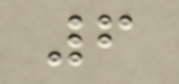6
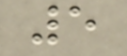5
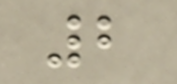2
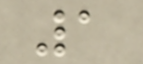1
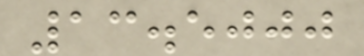13.5000
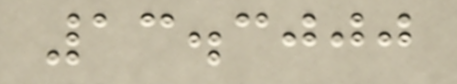13.3000
